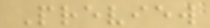Preview
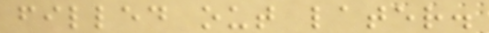filled out later.
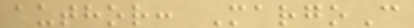author: MargoC
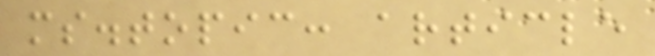ms.topic: article
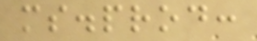ms.prod:
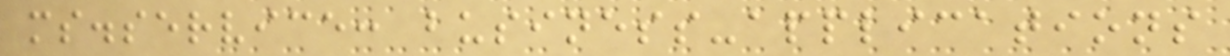ms.service: business-applications
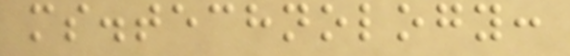ms.technology:
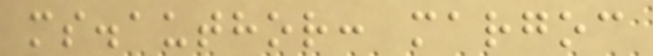ms.author: margoc
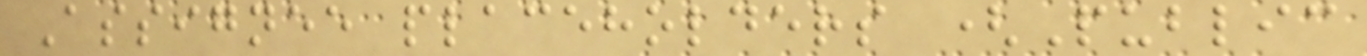Assignee placeholders (Public
